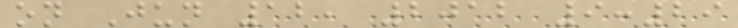on Jun 12, 2012 9:29
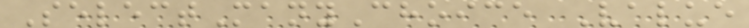SelectManyChoice Value
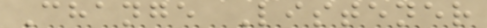Change Listener
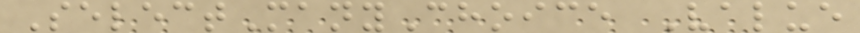SelectManyChoice Value
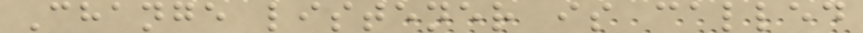Change listener is called
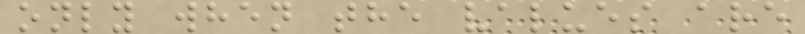only when the values are
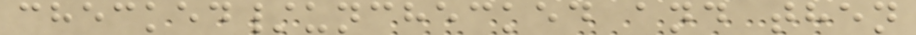checked/unchecked and then
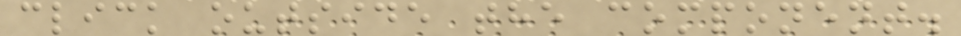click outside the component.
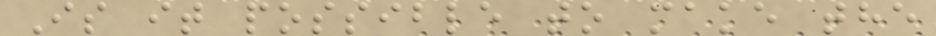Is it possible to make the
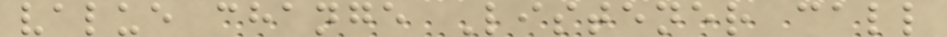value change Listener call
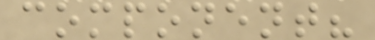component?
